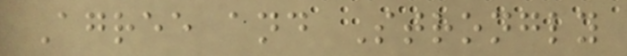Agree and Strongly
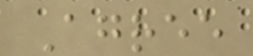Agree
